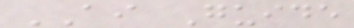AI Guide
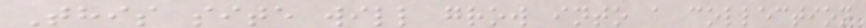This site will grow into a collection
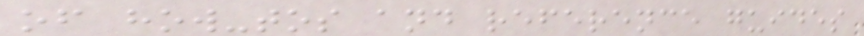of how-tos and reference guides
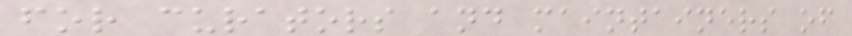for curators and maintainers of
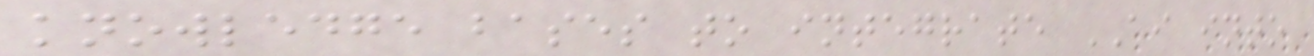knowledge bases to integrate AI into
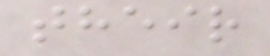their
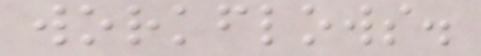workflows.
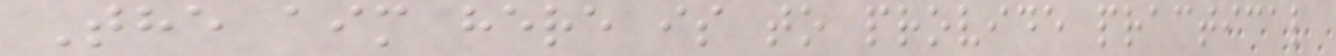The aim here is to provide practical
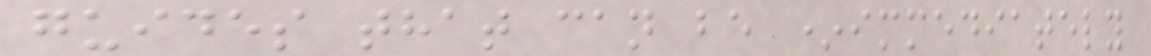guides that can be *immediately
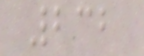232
